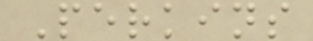Perkins
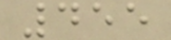455
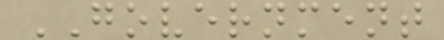GOVERNMENT
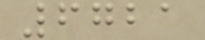6721
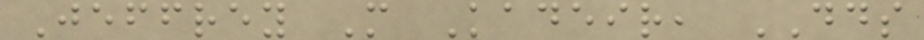Jeffrey M Kadeir, DDS
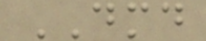DMD
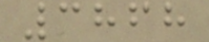3868
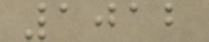1012
